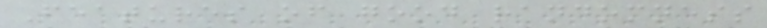Features of good randomness
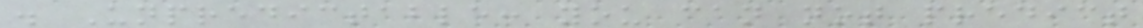. Unpredictable: you can not predict
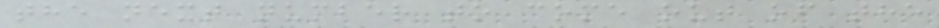the next number to come out of the
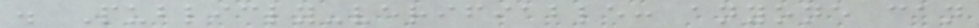. Publicly-verifiable: anyone can
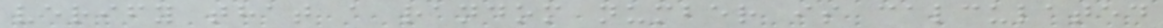verify that a random number is calculated
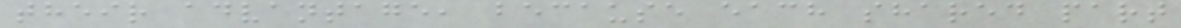their advantage, because each shared part
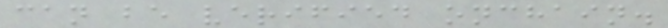can be verified onchain.
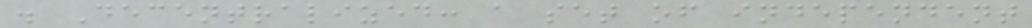. Decentralized: a set of independent
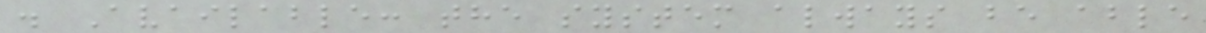. Available: the system always be able
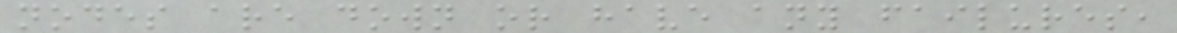nodes are down or have any failures,
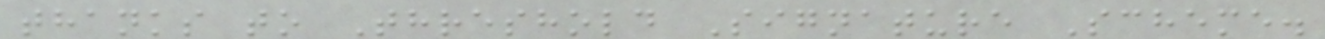thanks to Threshold Signature Scheme.
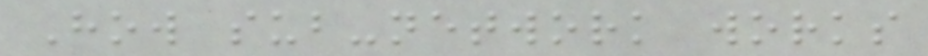How sub-network works
